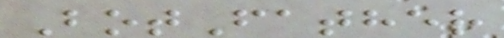BotFather
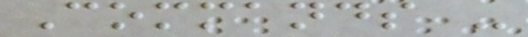Commands -
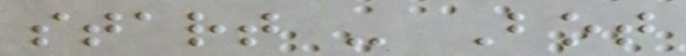start - Bot
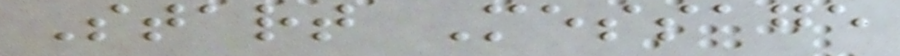Start Message
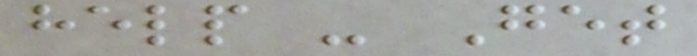help - Get
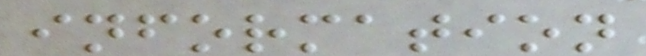information
